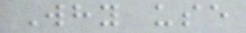Why use
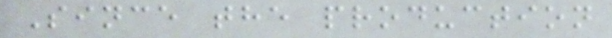Since the production
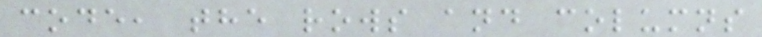code, the rows and columns
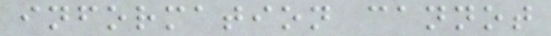information cannot
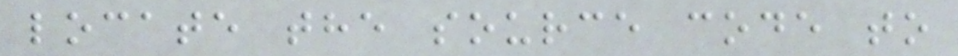locate the source code to
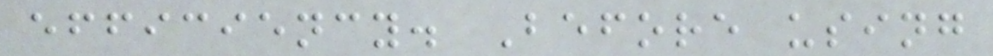efficiency. Before using
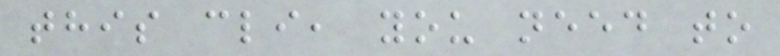this cli, you need to
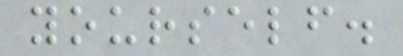yourself.
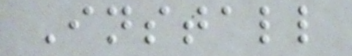Install
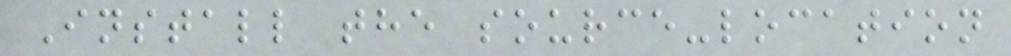Install the source-location
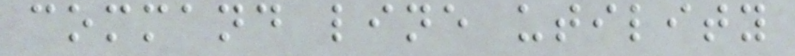command line utility
